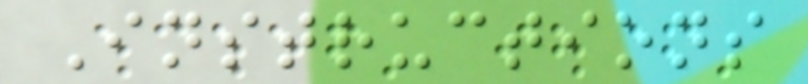Instructions
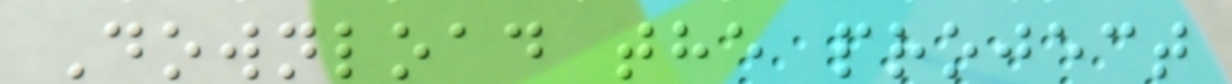Download the project
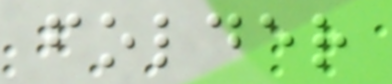folder
